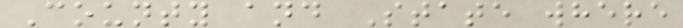County and State where
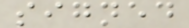signed
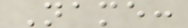Name:
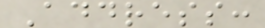Address:
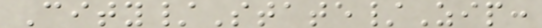City/State/Zip:
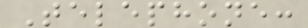Telephone:
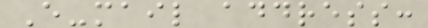E-mail address:
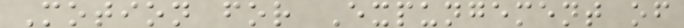Motion for Expungement of
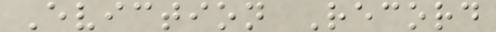Eviction Record
